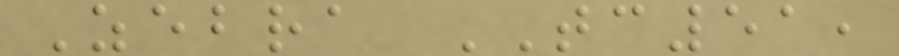Zebra TC51,
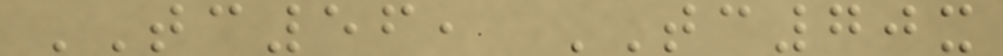TC56, TC70x
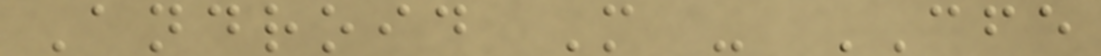Android M - CFE
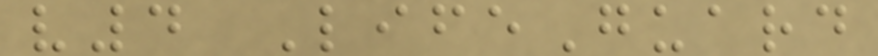v4 LifeGuard
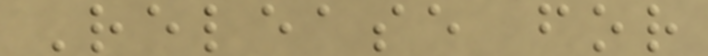Release for
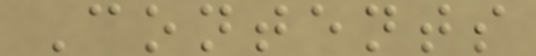Contents
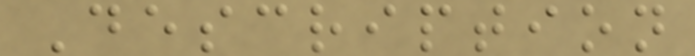Description
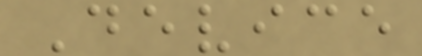Device
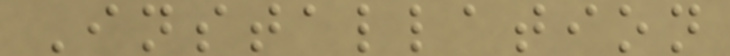Installation
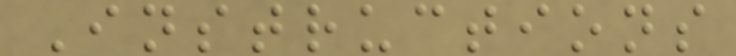Instructions
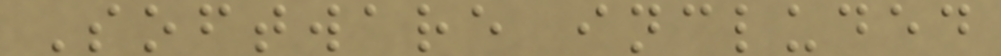Software included
